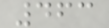463
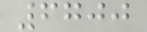6700
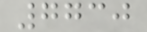7730
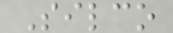Silco
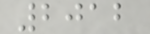2012
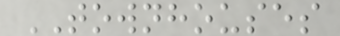TOWNHOUSES
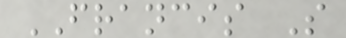FRANCIS S
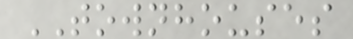TOWNHOUSES
